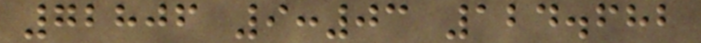72806 9:03 124.682
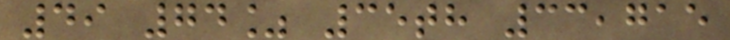49 74% 35th 33,715
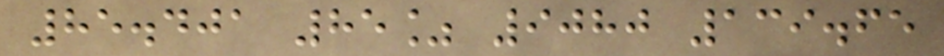85.401 85% 9080 139.65
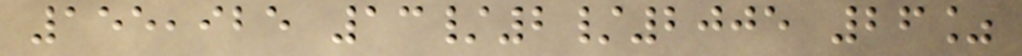155,925 13/2/2005 26%
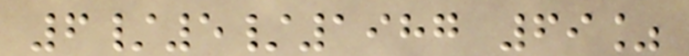6/5/1987 69%
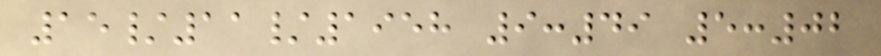15/11/1958 9:49 5:02
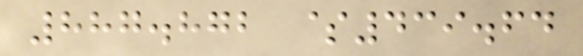887.872 $439.64
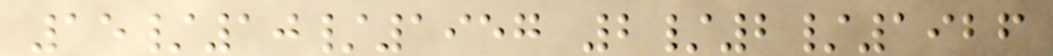15/10/1957 2/2/1926
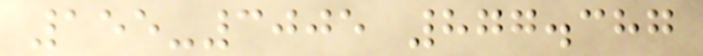155-3005 877.387
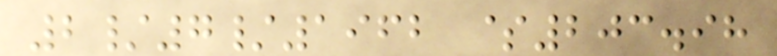2/7/1962 $203.98
